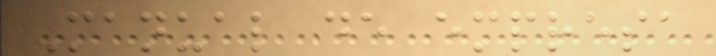Manual de empresa
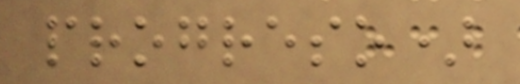progreso)
